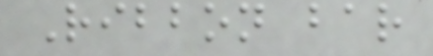Ribbon bar
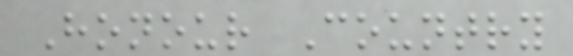Honour Country
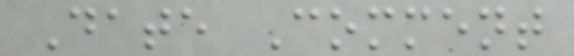Date Comment
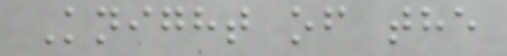Knight of the
